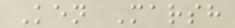Ken Marsh
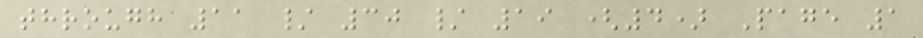through 11 / 30 / 19 (4) Page 1
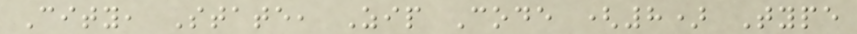City, State, Zip Code (8) Type
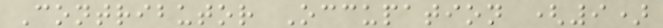Contributor Occupation (9)
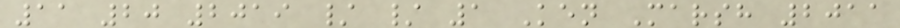11 20 2019 / / 1 Ken Marsh 2011
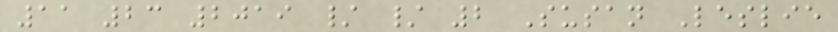11 23 2019 / / 2 Susan Leslie
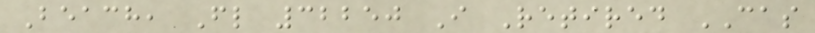Beach, Fl 32250 I Retired CAS
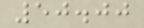50.00
